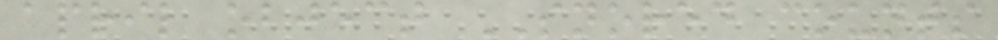april object SNORED counts
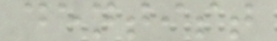dentist
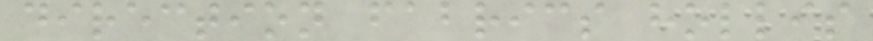direction fabrics hollis
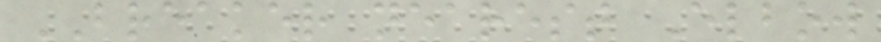BREAKER nearest Elbow
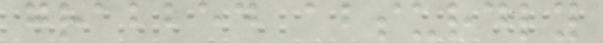grabbed absurdly
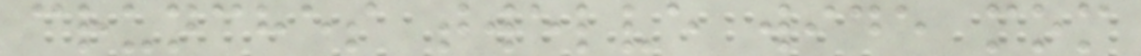crunches twelve wide mom
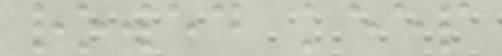rowed keep
